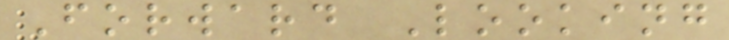Forward Looking
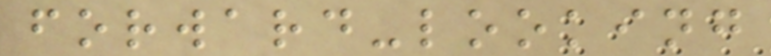forward-looking
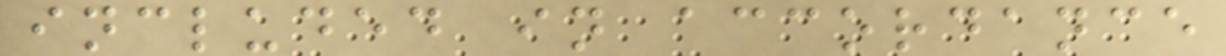included in accordance
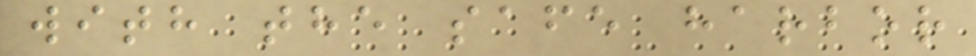with the safe harbor
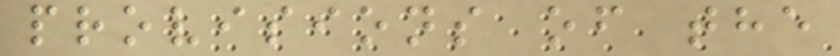provisions of the
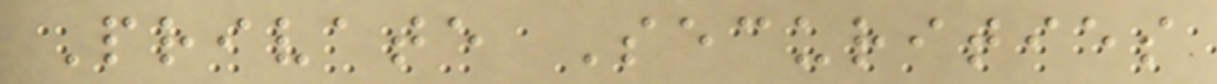Private Securities
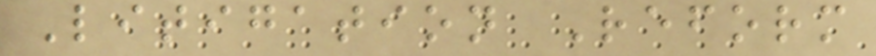Litigation Reform
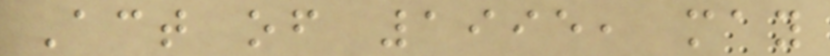Act of 1995, may
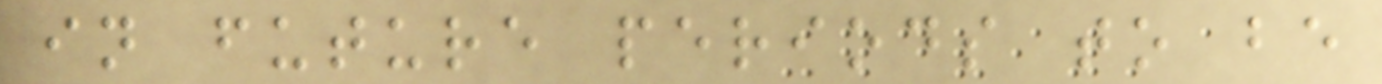in future periods to be
